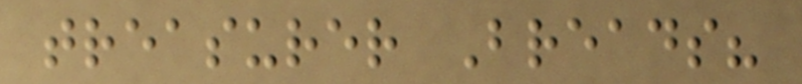treasurer Breads?
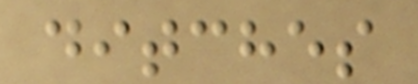ditches
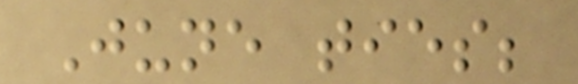June ties;
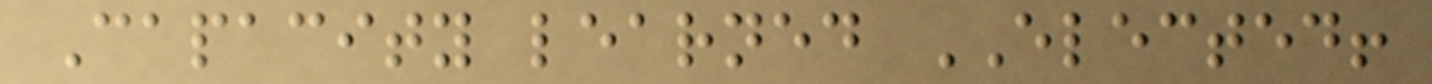Capacity learned ELECTED!
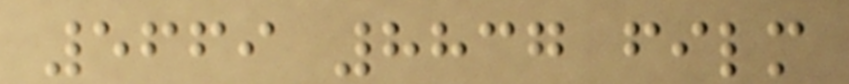5669 8837 film
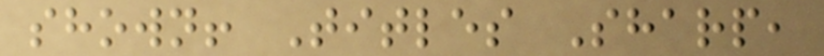shown! Titles Sharp,
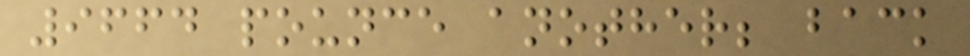9664 pounce another; back
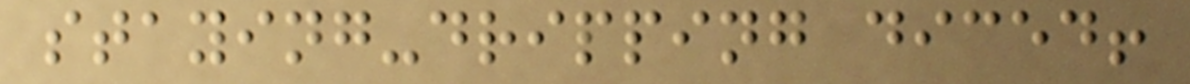staying-dripping diced!
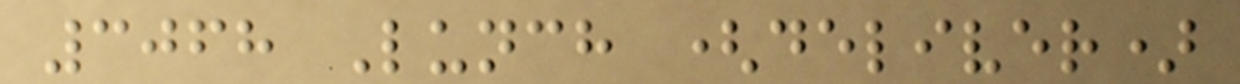3068 Lunch (deliver)
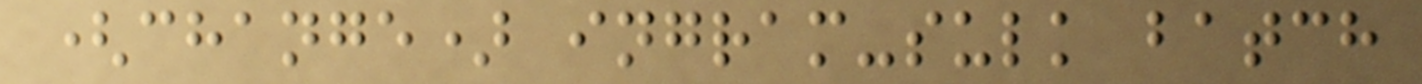(change) ingram-sulk batch
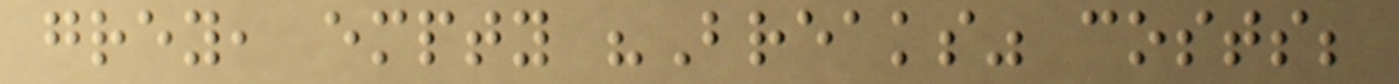grey, empty "Breaks" costs;
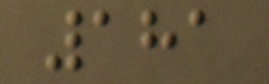181
